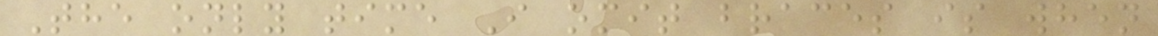The only time I omit braces is when
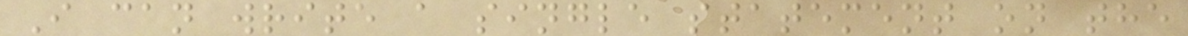I can write a single statement on the
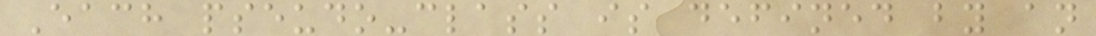Each pseudo-class is defined by an
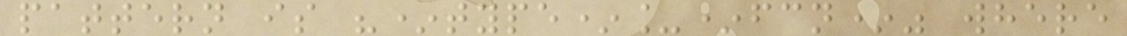pattern is "*type*_*fcn*" where
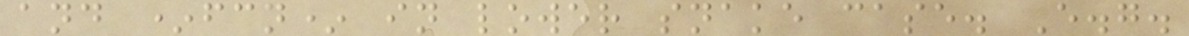and *fcn* in lower snake case. E.g.
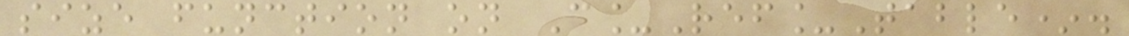size function on C_Ref_Table*.
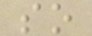so
